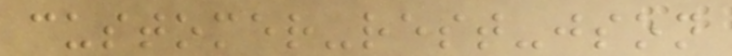customer-rest-json
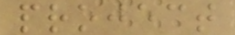project
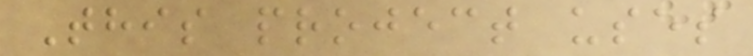This project uses
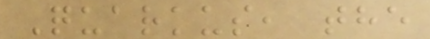Quarkus, the
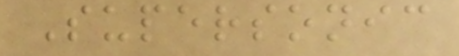Supersonic
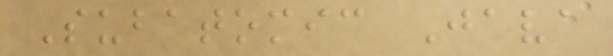Subatomic Java
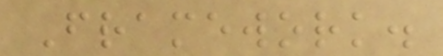Framework.
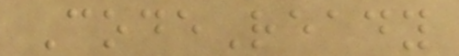CodeReady
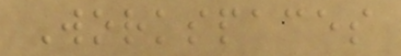Workspaces
